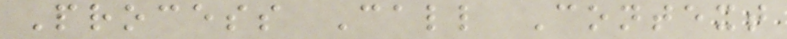Process Call Context
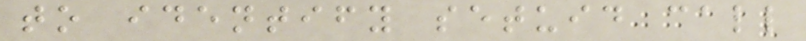to identify setuid call
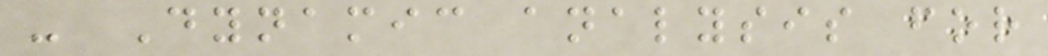- Dynamic analysis for
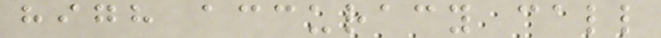high accuracy call
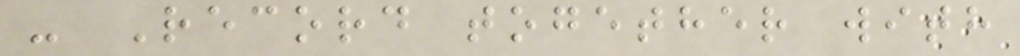- Record together with
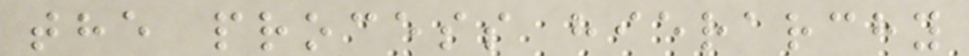the process hierarchy
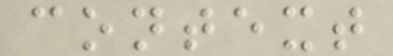context
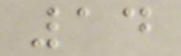14
